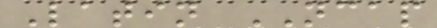Latin NCAP
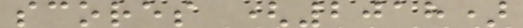scores (2018)
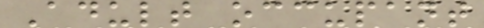Adult occupant
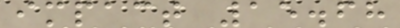impact 15.68
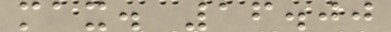max. 16.00
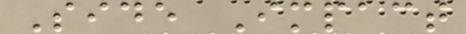Side Impact
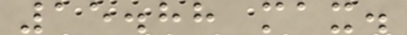15.88 max.
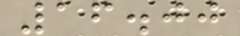16.00
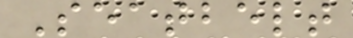Seatbelt
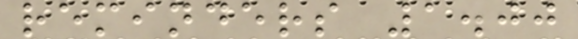reminders 1.00
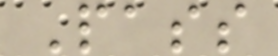Pass
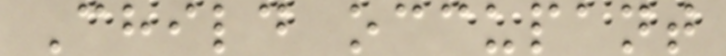Child occupant
